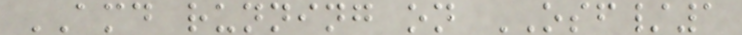AMD running on OSF/1
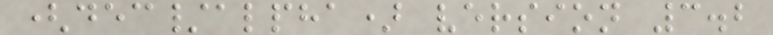(dec/alpha) version 3.2
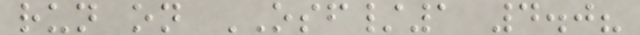run on OSF/1 4.0?
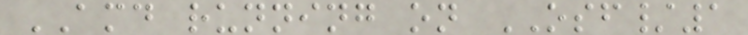AMD running on OSF/1
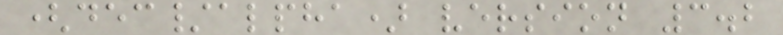(dec/alpha) version 3.2
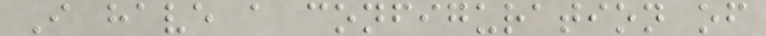I have a configuration of
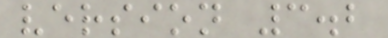version 3.2
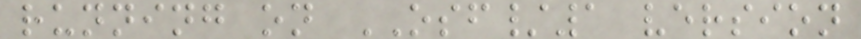running on OSF/1 version
